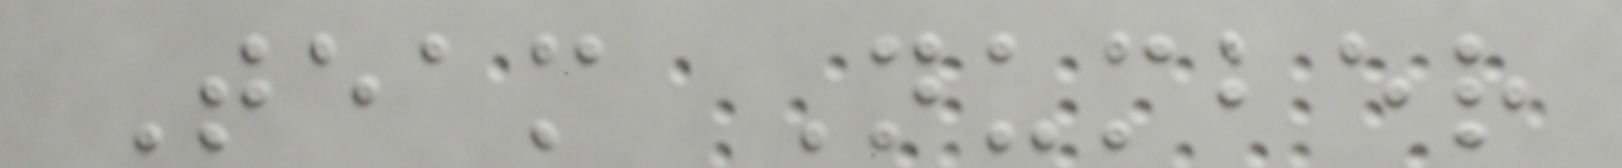Team Number
